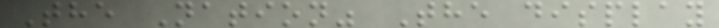The Nation" The display
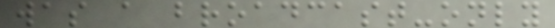was a broadcast-only
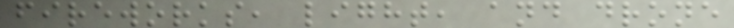fireworks, light, and drone
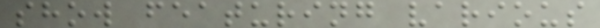show featuring various
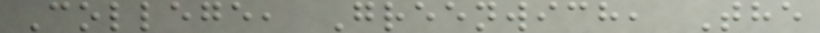College, Greenwich, The
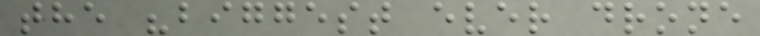the "biggest ever drone
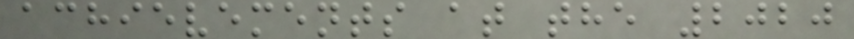achievements at the 2020
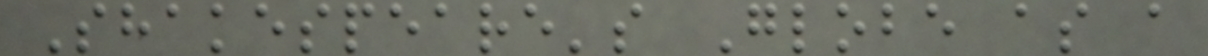Shakespeare's Globe as a
